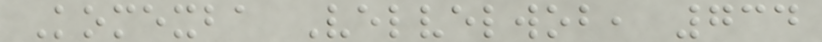Komexba Velvelwob, 734
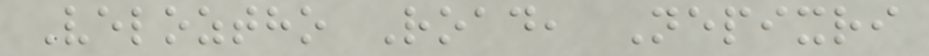Veloztho Road, Nepixri
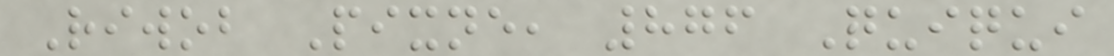Riwob Pixne, 876 Quiqui
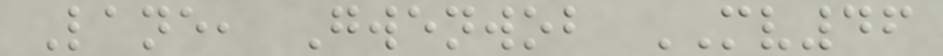Lane, Gwenwob MV46
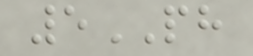5PH
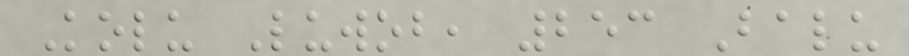Kolu Luwob, 253 Balu
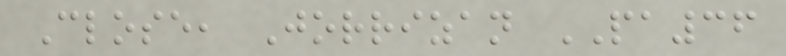Close, Jorrizan PA36
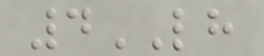4LH
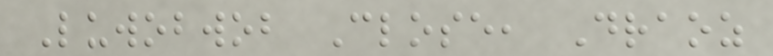Luwobwob Close, Draoz
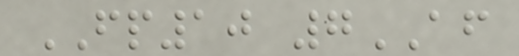FP10 7AF
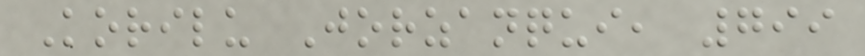Korilu Jorzanqui, 799
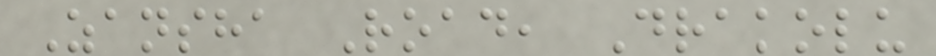Zansha Road, Drakolu
